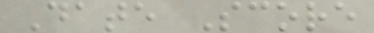Date Score
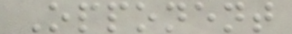Opponent
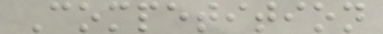Competition
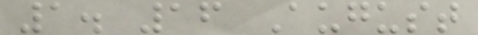1. 16 August
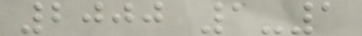2000 1-1
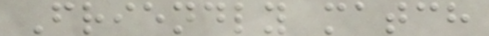Friendly match
